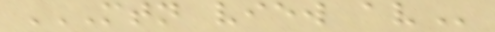MTN VIEW AV
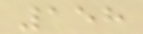158
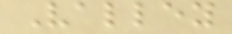Valley
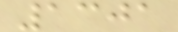1301
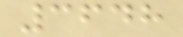3648
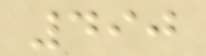490
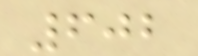602
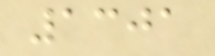1301
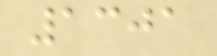1301
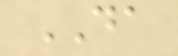DA
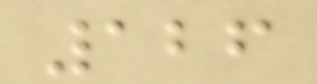126
